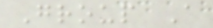Group A
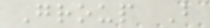Group B
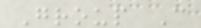Group C
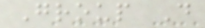Group D
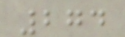274
